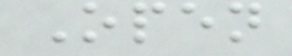Open
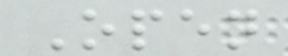Open
